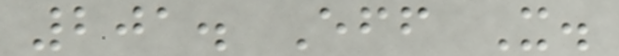201. Eff It.
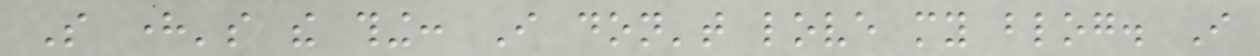So here's the thing: I don't love my blog. I
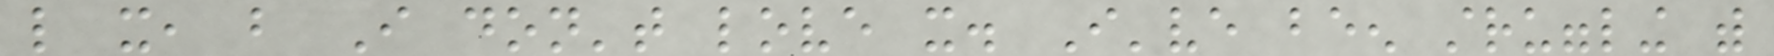like it, but I don't love it. I've been struggling with
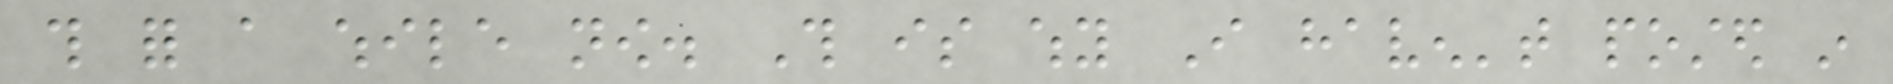this for a while now. This is why I haven't posted in
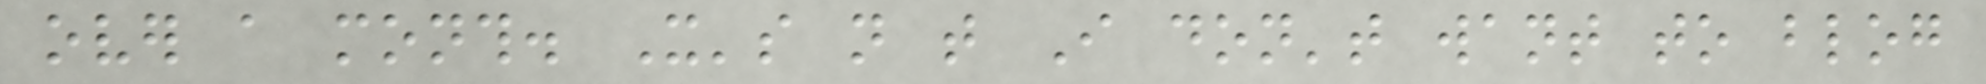over a month. It's not that I don't want to blog
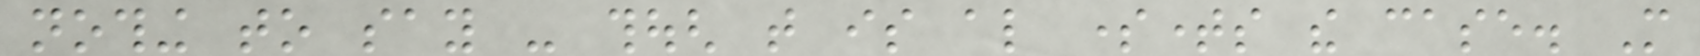nothing to say - though that is also sometimes the case. More
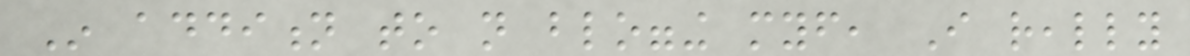In addition to not blogging myself, I really
